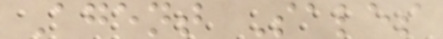Agent Sales
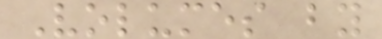Volumes by
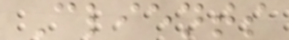Clients
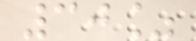30%
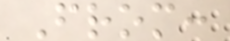From:
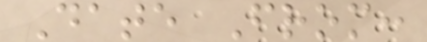Date From:
